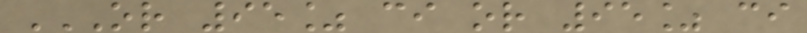OR 95% CI OR 95% CI
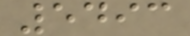5493
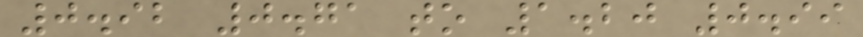0.92 0.71 to 1.20 0.99
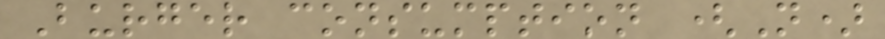Burger consumption (N)
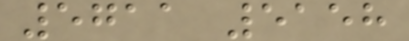5711 5158
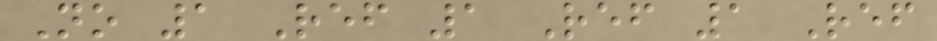No 1 Ref 1 Ref 1 Ref
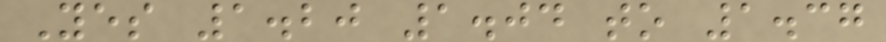Yes 1.20 1.04 to 1.37
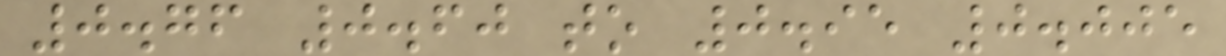0.76 0.60 to 0.95 0.005
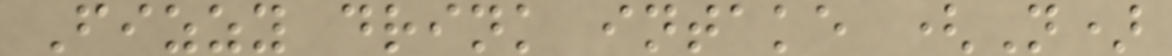Fizzy drink intake (N)
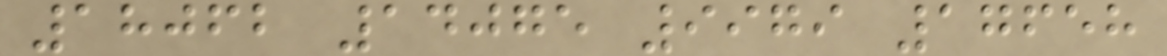18062 14075 9979 17658
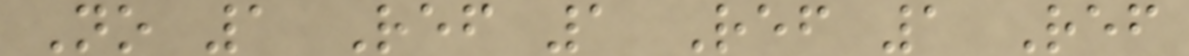No 1 Ref 1 Ref 1 Ref
